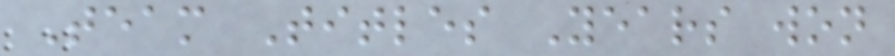Team Titles Years won
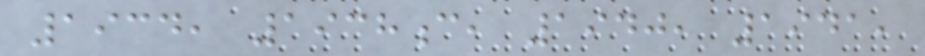1934, 1938c, 1940, 1941,
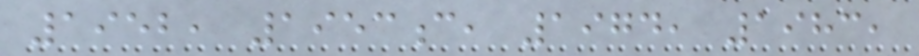1952, 1953c, 1974, 1983,
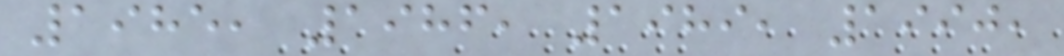1985, 1986, 1989, 1990,
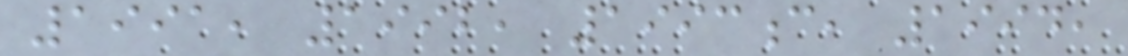1991, 1992, 1993c, 1994,
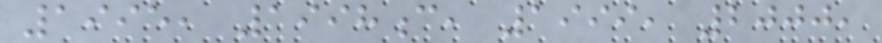1995, 1998c, 1999, 2000,
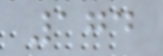174
